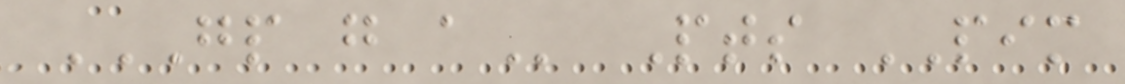GP G A Pts PIM
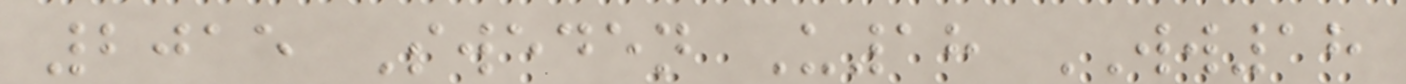2015 Sweden U18 WW18
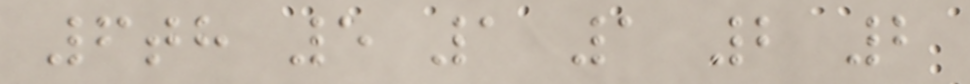6th 5 1 1 2 2
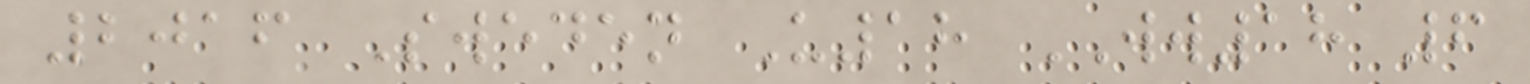2016 Sweden U18 WW18 6
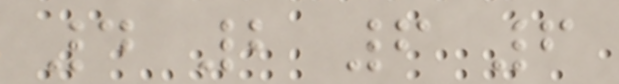4 2 6 6
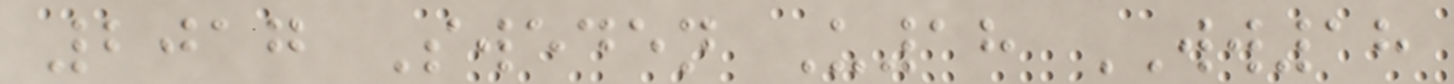2017 Sweden U18 WW18
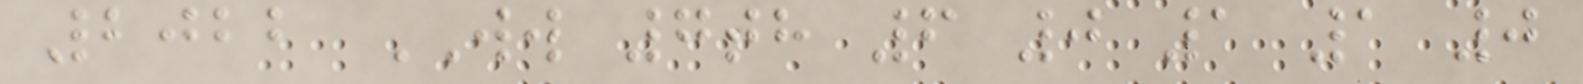2022 WW 7th 6 0 1 1 0
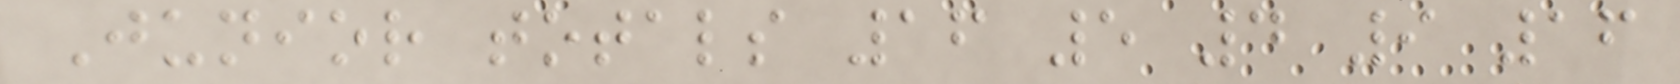Junior totals 16 5 4 9 16
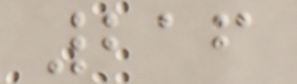216
